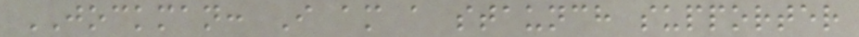JOCKMAN: I am a staunch supporter
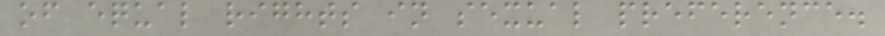of equal rights in sexual preference.
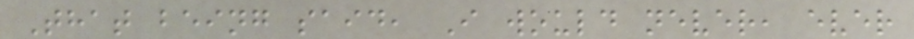That being said, I would never, ever
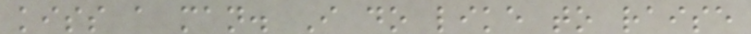kiss a man. I do like to raise
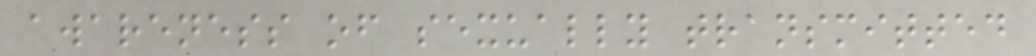awareness of sexually transmitted
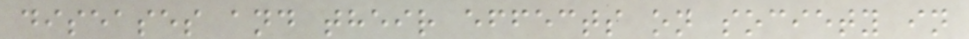diseases and their effects on society in
